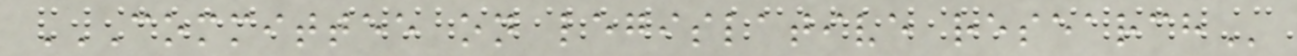COMMITTEE ON LEGISLATIVE RESEARCH
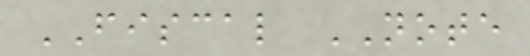FISCAL NOTE
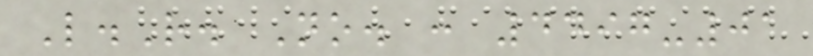L.R. No. : 4497-01
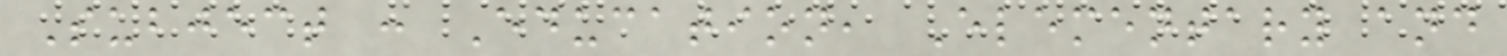Subject : Education, Elementary and
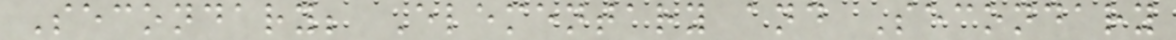Secondary; Elementary and Secondary
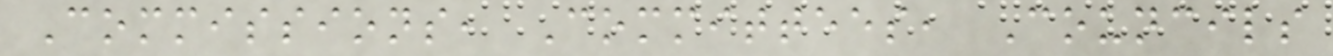Commissions, Committees, Councils
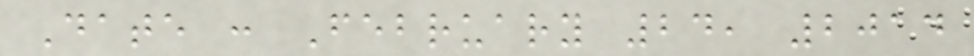Date : February 24, 2014
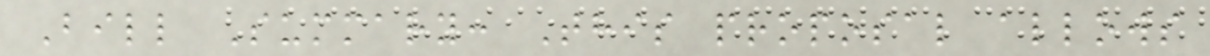Bill Summary: This proposal allows
